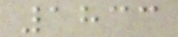1833
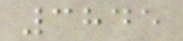3845
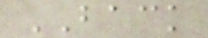BACK
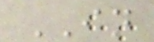IN
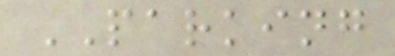PARKING
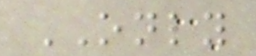ONLY
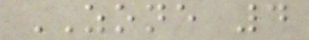ZONE 4
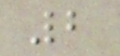2
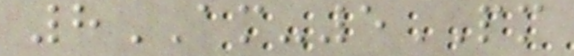8AM-5PM
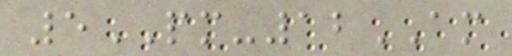5PM-12AM
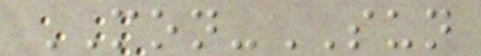MON-SUN
